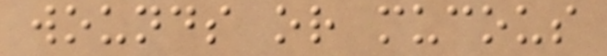wounds or mucous
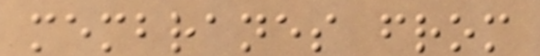membranes from
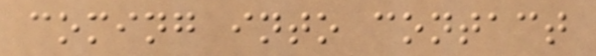coming into contact
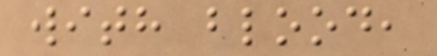with blood,
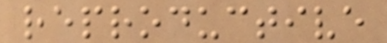reproductive
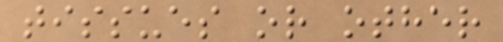tissues or other
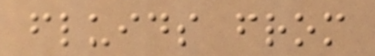fluids from
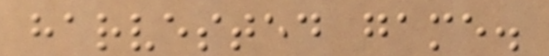harvested game.
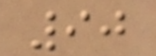90
